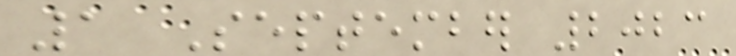1 September 2023
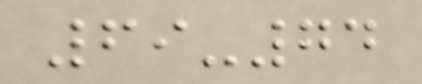69-74
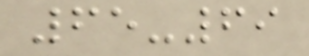65-69
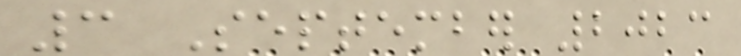3 September 2023
